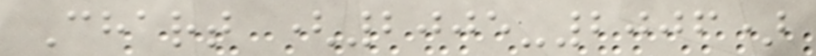Chart (2005-2006)
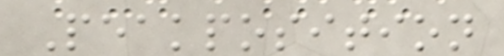Peakposition
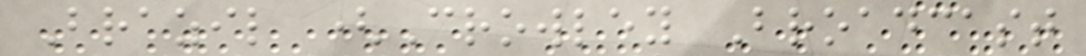Brazil (Crowley Broadcast
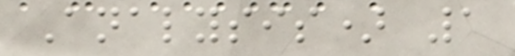Analysis) 1
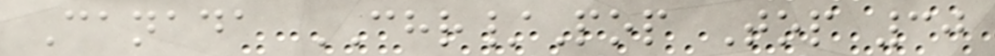Canada CHR/Pop Top 30
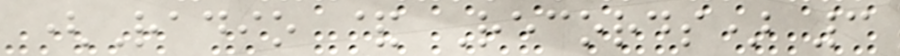(Radio & Records) 3
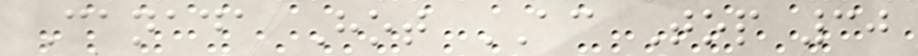Canada Hot AC Top 30
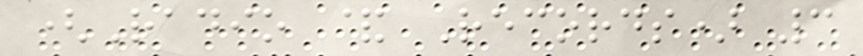(Radio & Records) 3
